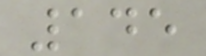145
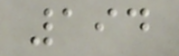194
